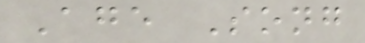Age Song
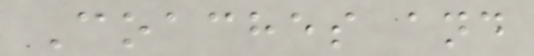Coaches and
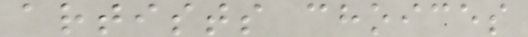artists choices
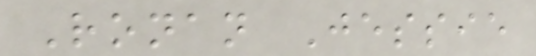Ronan Jessie
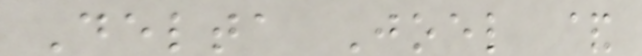Delta Joel &
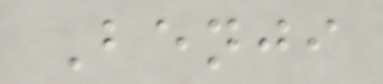Benji
